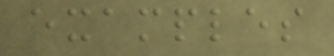examples
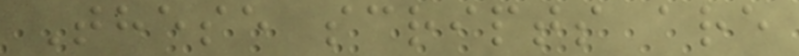These scripts are
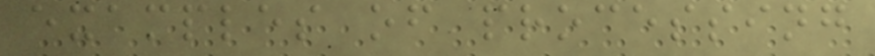examples of processing
